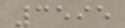3595
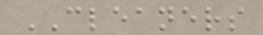CLEANERS
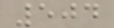504
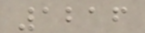1216
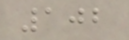102
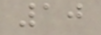10
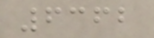6362
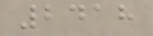2418
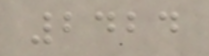2424
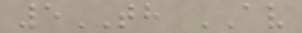5TH AV
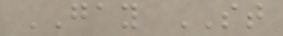GAY ST
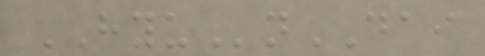HYUnDAI
